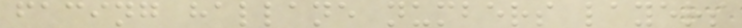facing hallane numbers layers
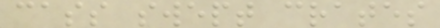cass swept crates
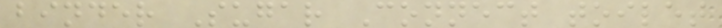binder Sugar Connect toilet
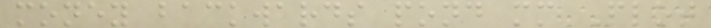money backwards pond mm Plot
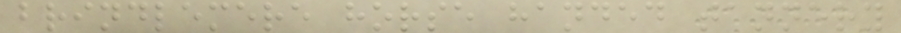brindlemere horse handed tannery
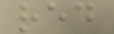red
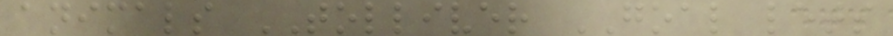animals TOLLIVER GOAL lets
